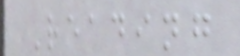Reading
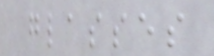glasses
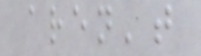aren't
